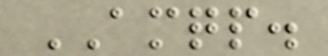AMQP.
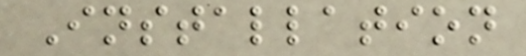Installation
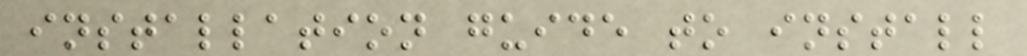installation guide to install
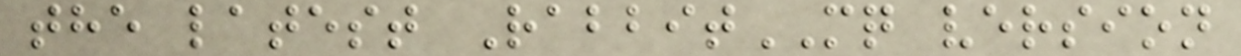the latest RabbitMQ version
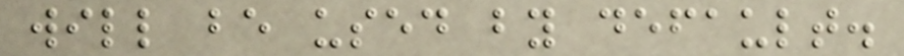will be used by default.
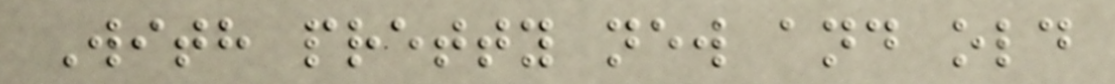With pretty new and old
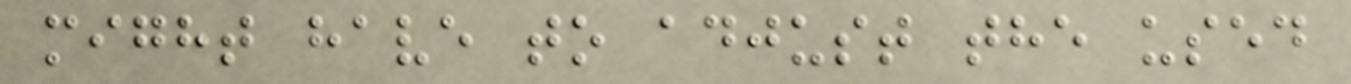might have to adjust the used
